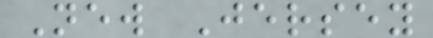New Jersey
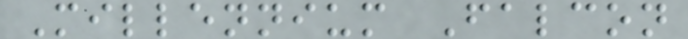Millennium Falcon
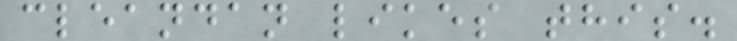cleandan likes this.
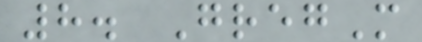8. GregM
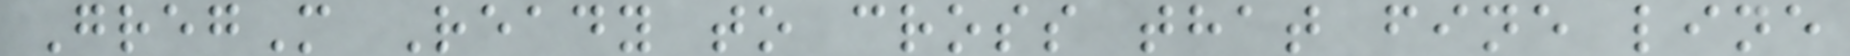GregM Ready to cross that fine line
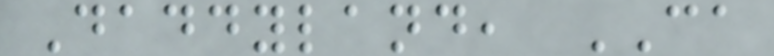Daddyland, CA
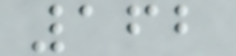162
